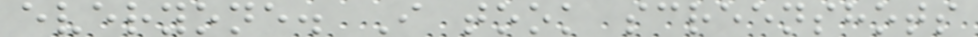everyone. I took screenshots
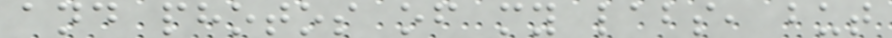and photos of my labs, but
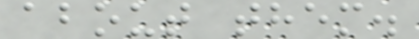about them.
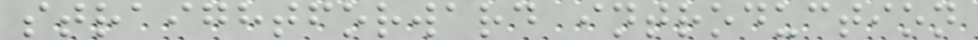straightforward introduction
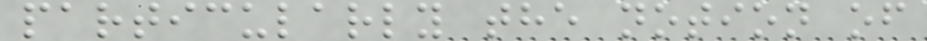particularly the notion of
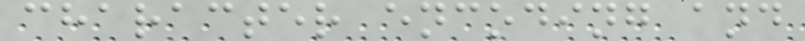character encoding and
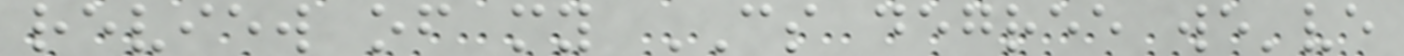review of my CS degree we've
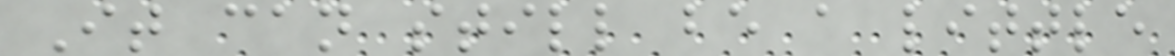It can still be a little
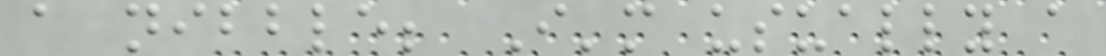a nibble; I'm usually a
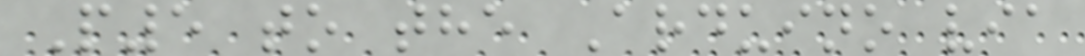P5 to the Arduino via
